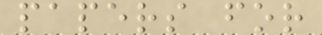papers for
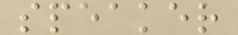speaker
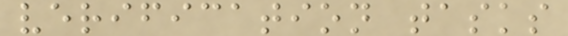verification tasks
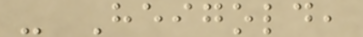- Heigold,
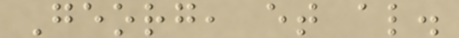Georg, et al.
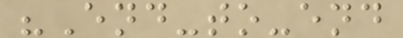"End-to-end
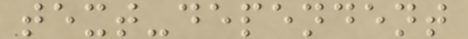text-dependent
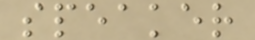speaker
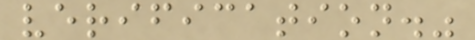verification."
